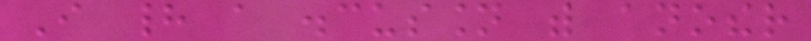I had a discussion with another
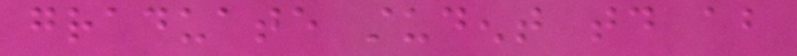graduate student today about
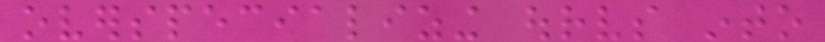overspecializing ourselves into
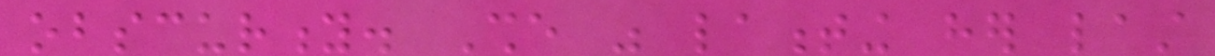obscurity. She was lamenting her last
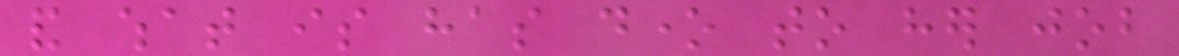and what is has done to her job
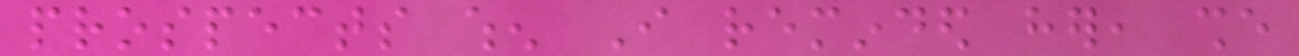prospects when I reminded her, she
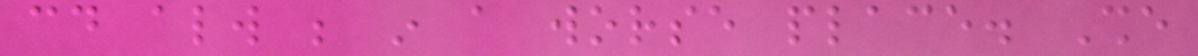could always be in a worse place. She
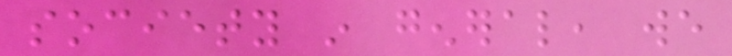society in general, we
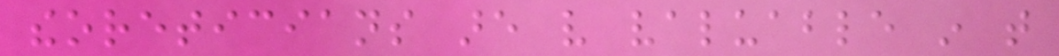theoreticians are very valuable in that
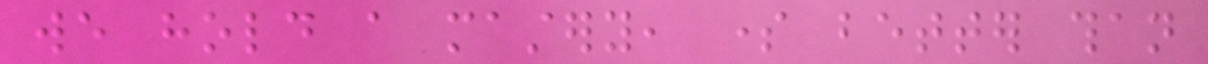we hold a mastery, some better than
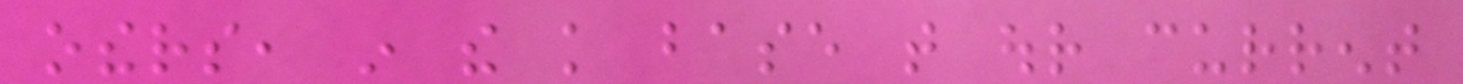others, in the knowledge base that our current
